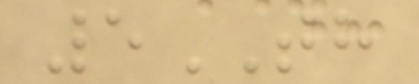5TH
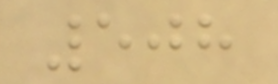508
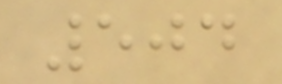504
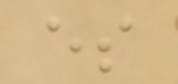es
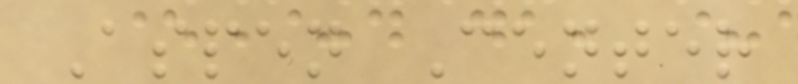Aspen Center
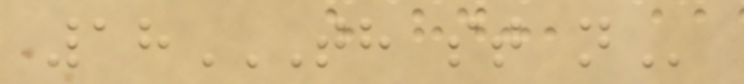18TH ST N
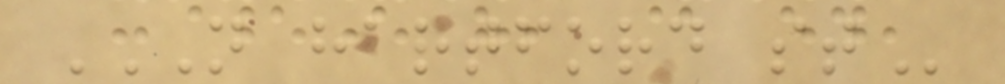N HARTFORD ST
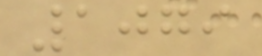1079
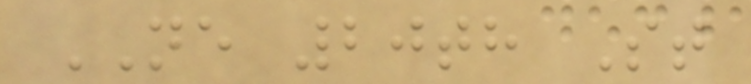NE 20th St
